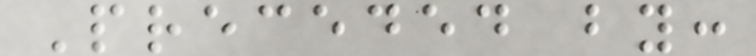Preceded by:
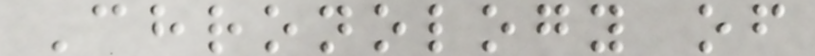Chronology of
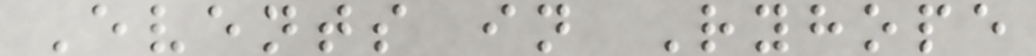Events in Ryhope
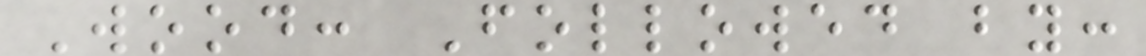Wood: Followed by:
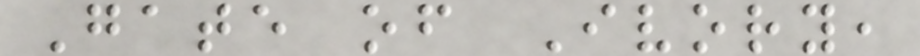Gate of Ivory,
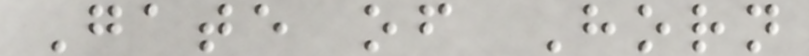Gate of Horn
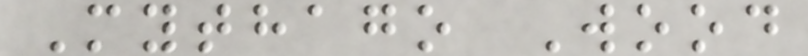Mythago Wood
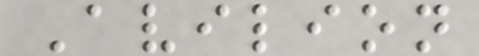Avilion
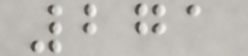271
